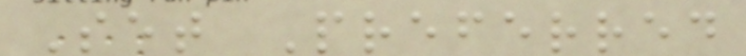Set Preferred
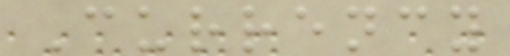Currency
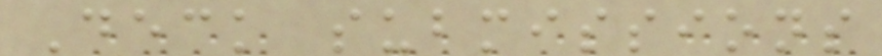Deck submissions
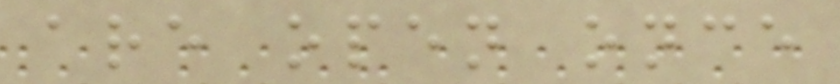are open once
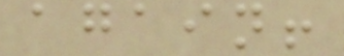again!
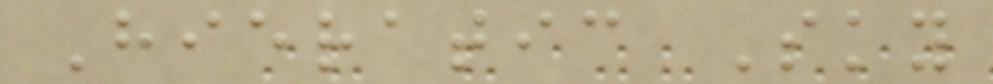Hieratic Sky
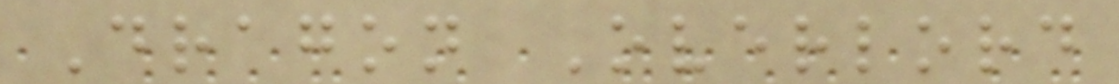Dragon Overlord
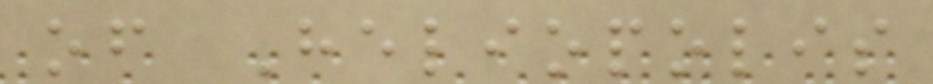of Heliopolis
